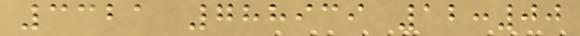3321 788939 12:00
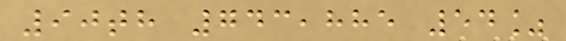90th 743,885 54%
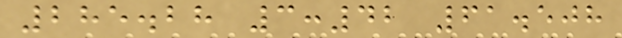285.28 3:42 61.508
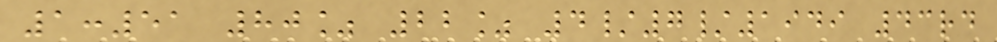1:51 80% 22% 4/7/1949 43rd
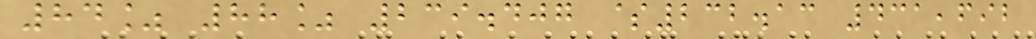84% 88% 239.407 $232.13 431,692
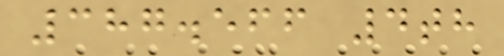387.566 4th
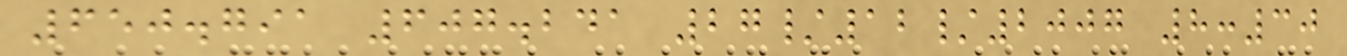650.791 607.241 27/12/2007 8:30
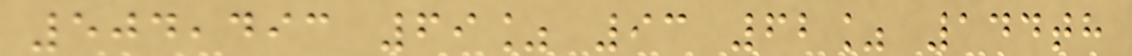504,493 69% 93 62% 144th
